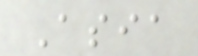Asia
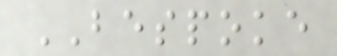BESPOKE
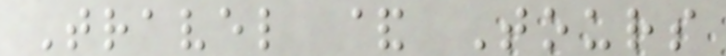Travel & Tours
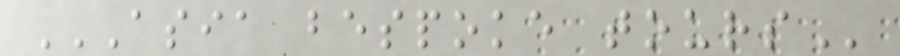ASIA BESPOKE TOURS
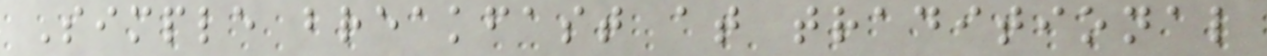Simple breakfast at traditional
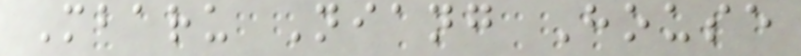Mbaru Niang House
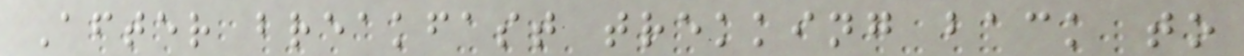After breakfast trekking back to
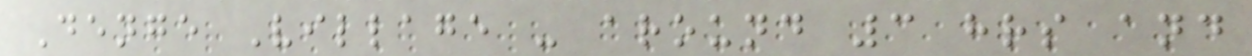Denge Village - around 3 hrs and
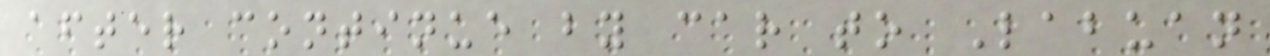after continue by car to Labuan
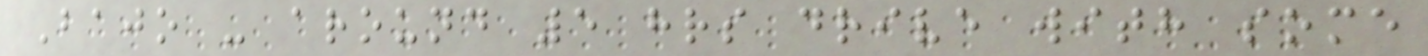Bajo - around 5 hrs drive with some
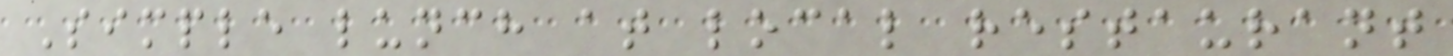Simple lunch at local restaurant
